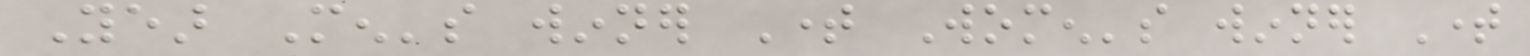Year Men's winner Time Women's winner Time
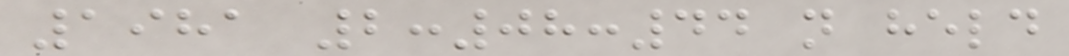1981 2:08:44 not held
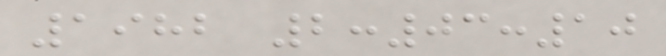1982 2:03:10
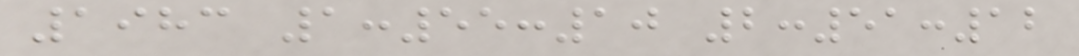1983 1:55:10 2:51:12
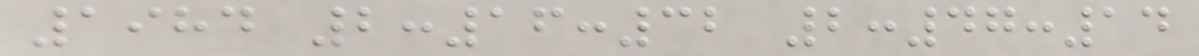1984 2:16:32 2:47:14
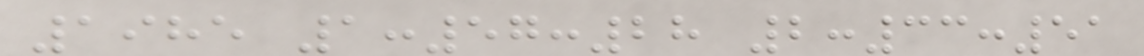1985 1:57:28 2:33:51
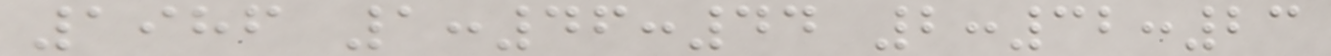1986 1:46:44 2:32:23
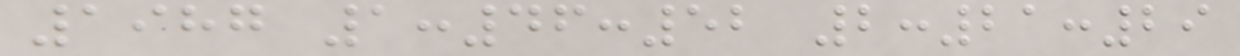1987 1:46:52 2:21:29
